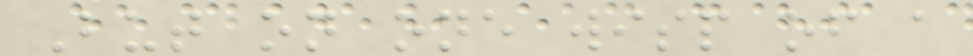But on one wisp of a
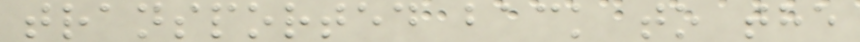transported back to the
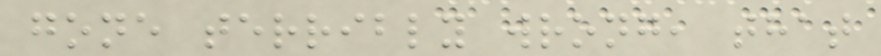gone terribly wrong, that
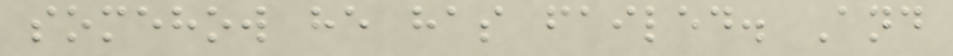somehow he has failed. And
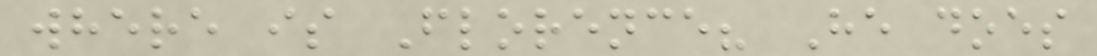where is Florence? He does
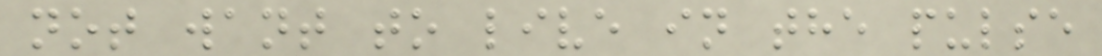not want to live in the pulse
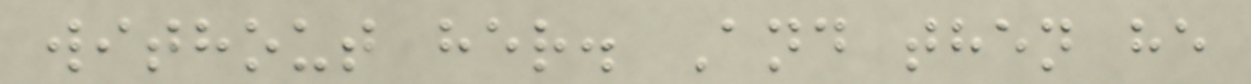without her. And then he
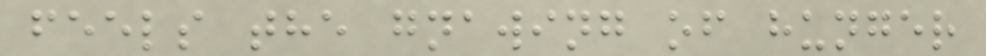feels the gnawing of hunger
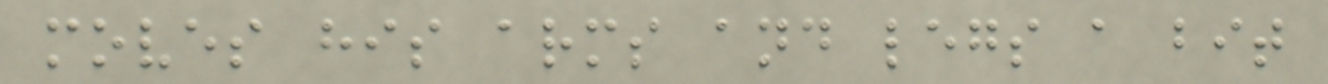moves his arms and legs a bit
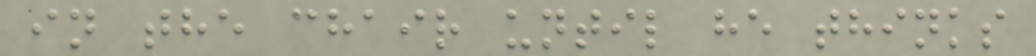in the chair until he thinks
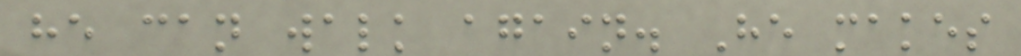he can walk again. He makes
